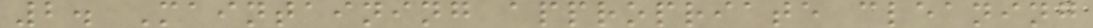2. Maintaining appropriate cleaning
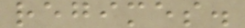regimes.
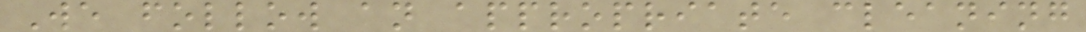We follow an appropriate cleaning
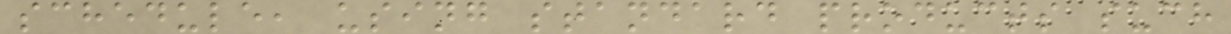schedule, using standard products such
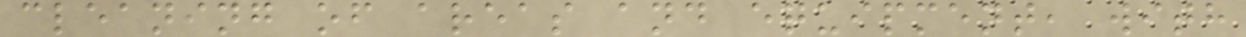cleaning of areas and equipment, with
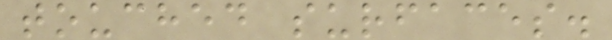touched surfaces.
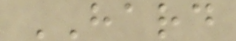HARD
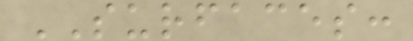SURFACES:
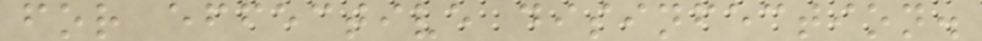for effective disinfection.
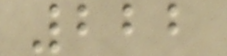222
